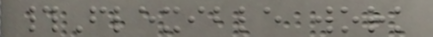#Flexible work
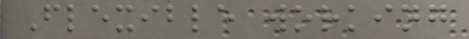Flexible working
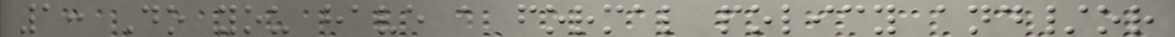1: Do you have a formal policy and/or
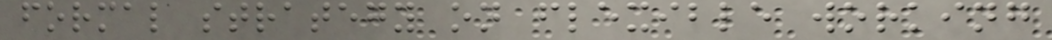formal strategy on flexible working
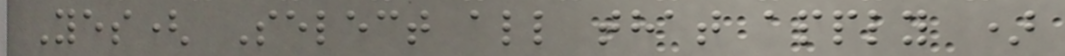Yes( Select all that apply )
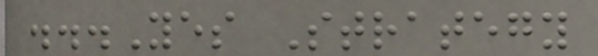...Yes Strategy
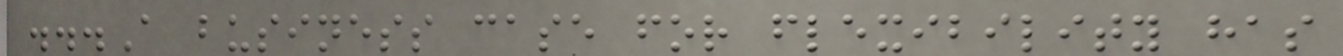...A business case for flexibility has
